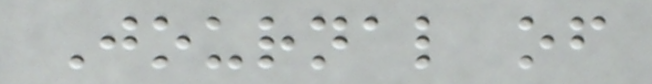Journal of
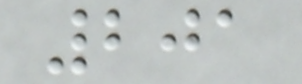201
